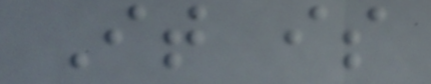It is
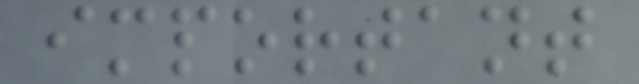important
